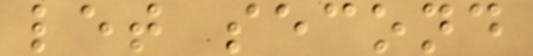let second
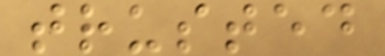trusted
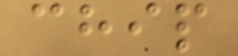chip
